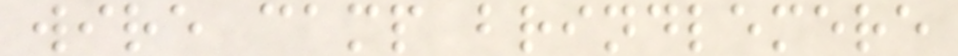wire camp brindlemere
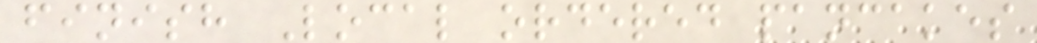finish Local ordered pancakes
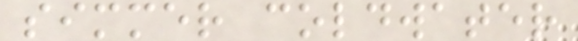simmer coldwater
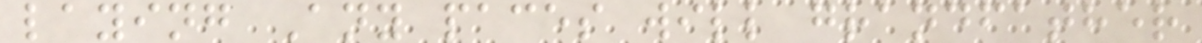laying Any paces will grandfather
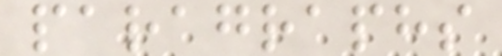paragraphs
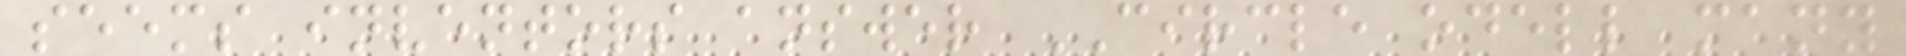seems inventors answer CIRCLE odell many
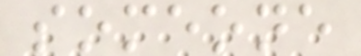someone
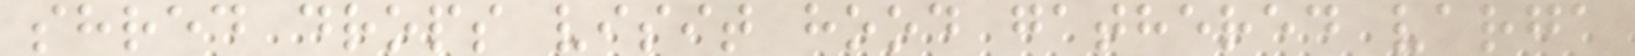shred drops visit hood gathered varga
